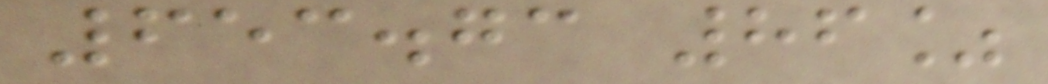653.73 86%
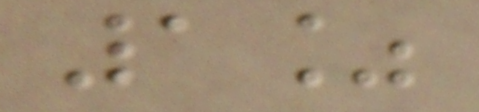1%
